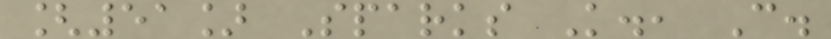[51] Sparks K., C.
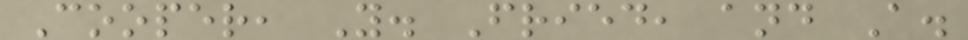Cooper, Y. Fried, and A.
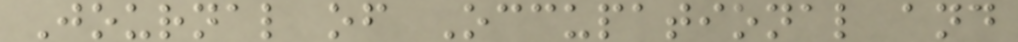Journal of Occupational and
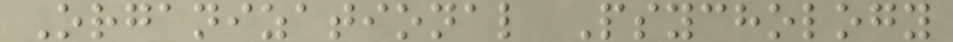Organizational Psychology
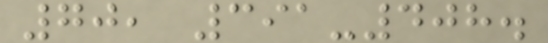70, 391-408.
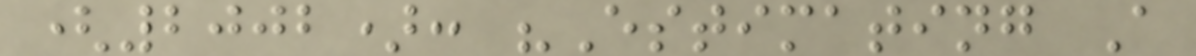(2002): "Estimating A
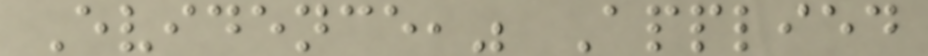Evidence," Applied
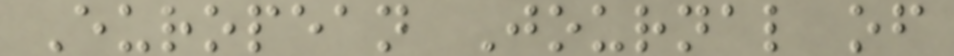European Journal of
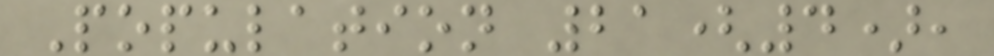Population 21(4),
